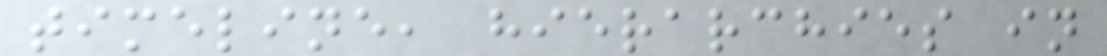timeline, hierarchies in
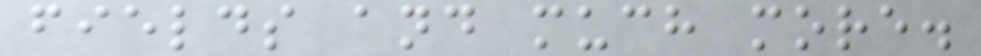fields and much more.
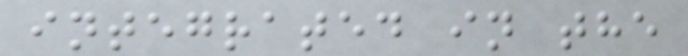integrated in the
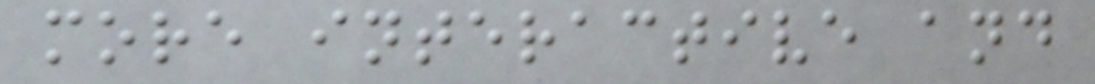more interactive and
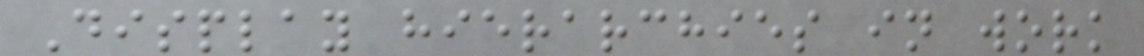Display hierarchies in work
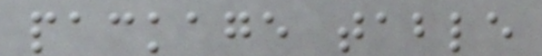package table
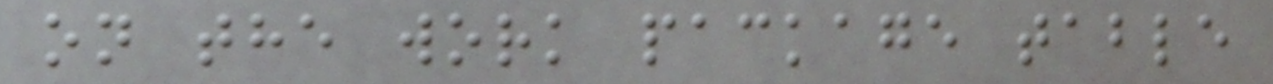on the work package table
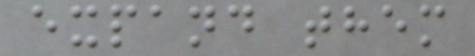expand them
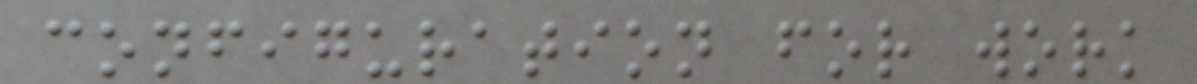configuration for work
